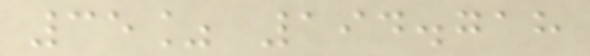35% 194.718
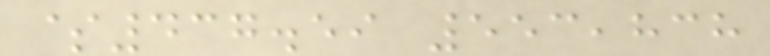$437.59 553,838
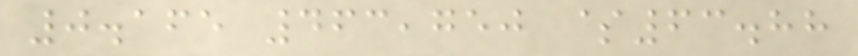0.165 463,750 $63.88
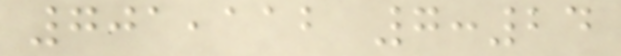701,112 7:24
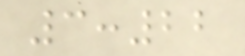3:22
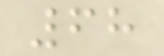68
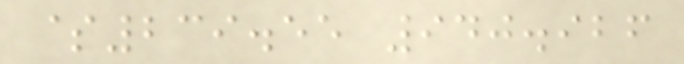$239.55 940.926
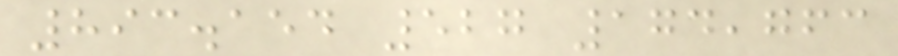893.154 527 174,763
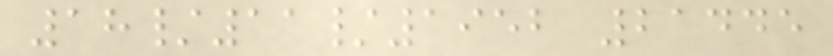18/11/1952 21445
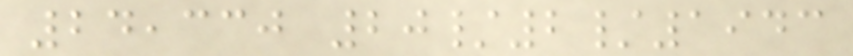24,330 20/2/1943
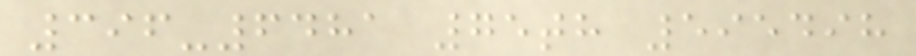396-6481 75th 595498
